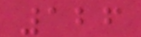126
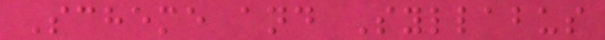Scheme and Syllabus
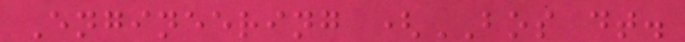Engineering (BOS dt.
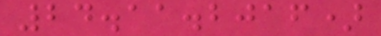24.11.2016)
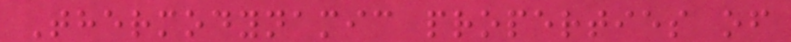Thermodynamic properties of
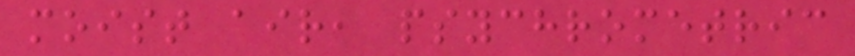moist air, psychrometric
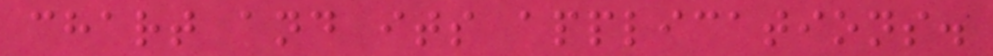chart and its applications.
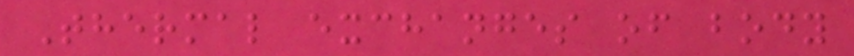Thermal exchanges of body
